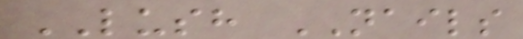LUSH NAILS
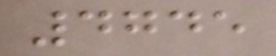4745
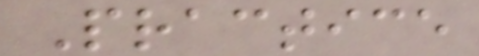Practice
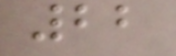22
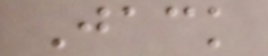Jack
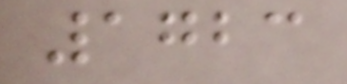1723
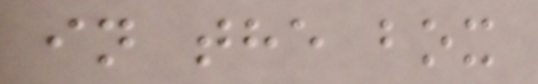in the box
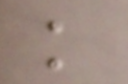k
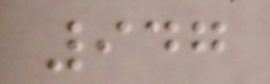947
